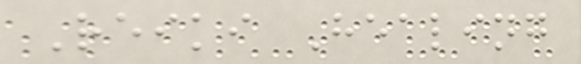Reiki Healing
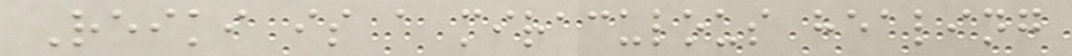Reiki is a miraculous healing
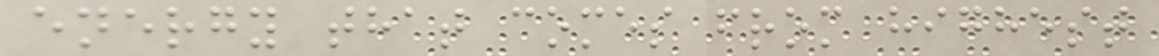energy that comes from highest
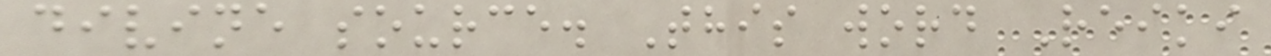divine source. This word Reiki
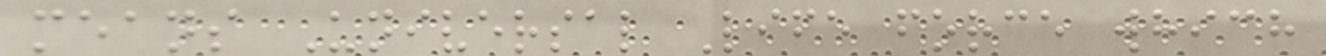means Universal Life force which
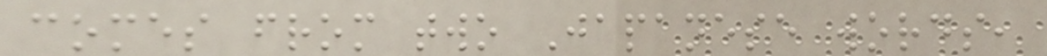comes from two Japanese words,
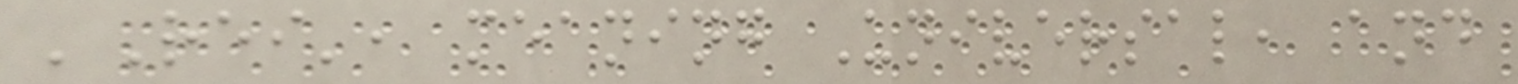'Rei', meaning Universal, and
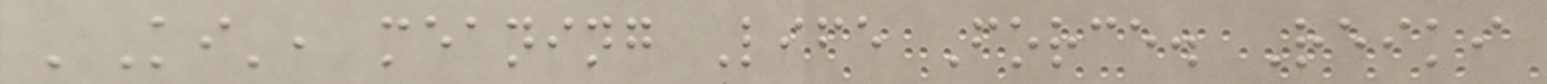'Ki', meaning Life Force. Reiki
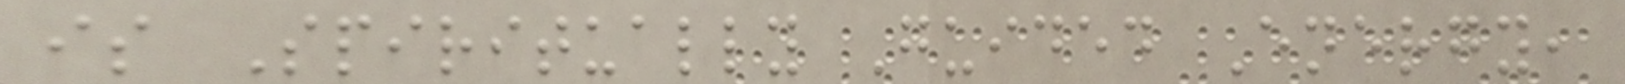is Spiritually Guided Energy,
